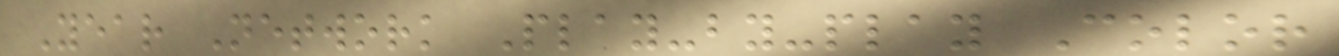Year Network Play-by-play Color
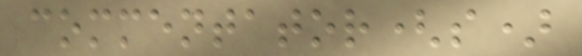commentator(s)
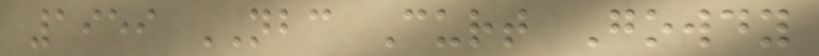1959 NBC Curt Gowdy
